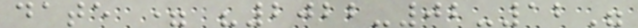date = "2022-02-12"
